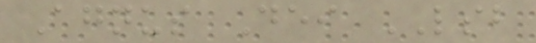Agnus Dei LSB
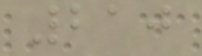210
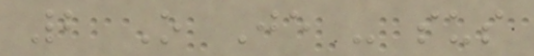2 O Je - sus
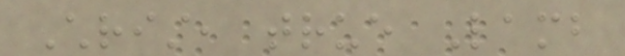Christ, true Lamb
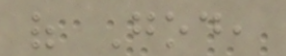of God,
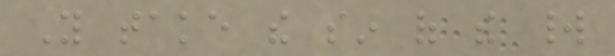You take the sin of the world
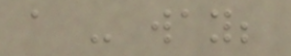a - way;
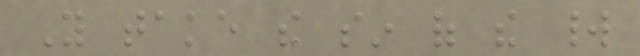You take the sin of the world
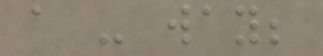a - way;
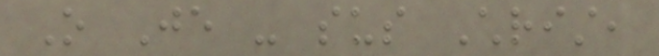O Je - sus Christ,
